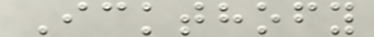Ickthofy
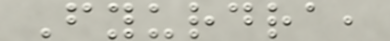Fyurdra,
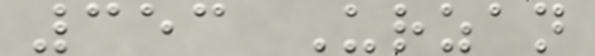353 Urzan
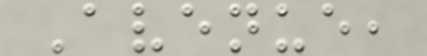Avenue,
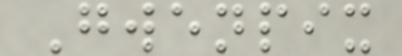Gwenpix
